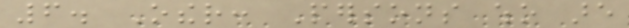6. Other: Persons who are
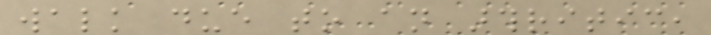walk due to an arthritic,
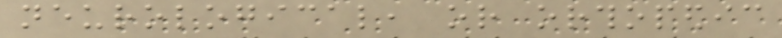neurological, or orthopedic
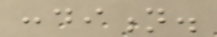condition.
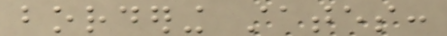bordering states:
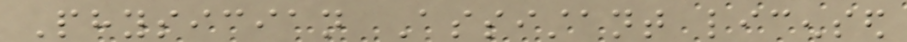Physician Assistant licensed
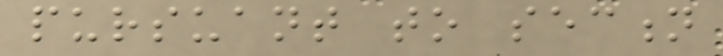pursuant to section
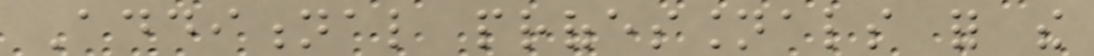Additional professionals for the
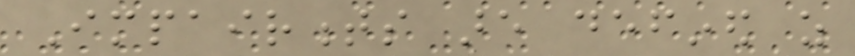Impairments are defined as
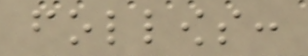follows:
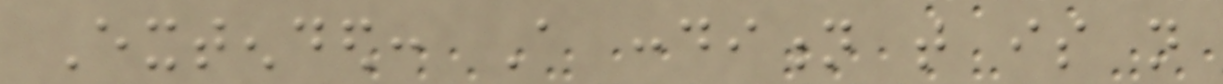Extended: A condition that is not
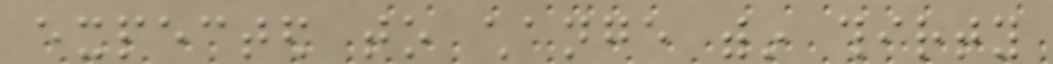expected to change within thirty
